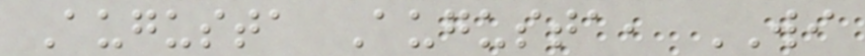Augusta Augusta, WI
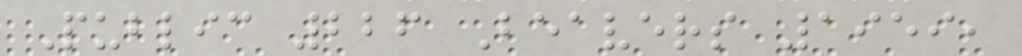Public 226 Beavers 1959,
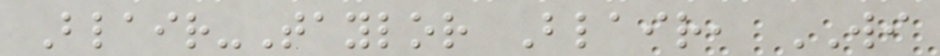Blair-Taylor Blair, WI
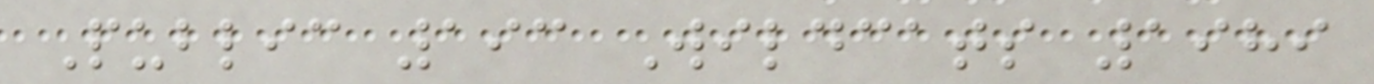Public 193 Wildcats 1989
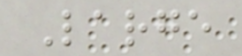Large
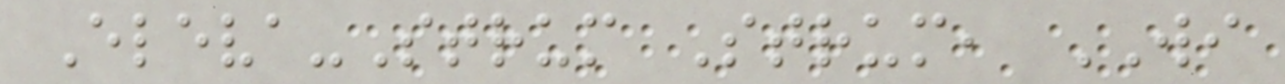Eleva-Strum Strum, WI
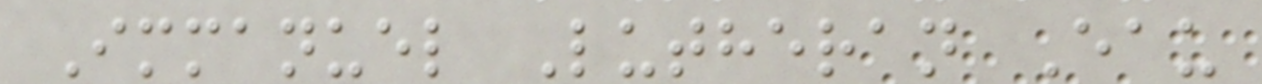Immanuel Lutheran Eau
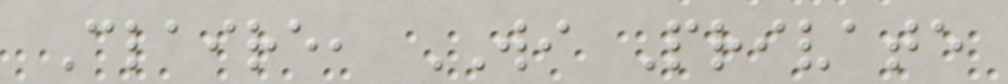Claire, WI Private
